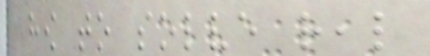how to solve real
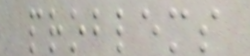problems
